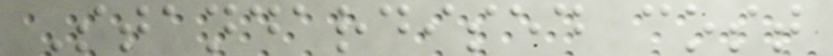Standardised cost
